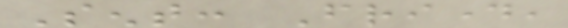Sent: Friday,
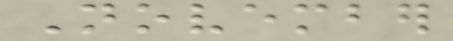November
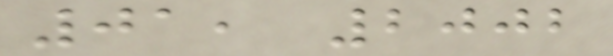01, 2002
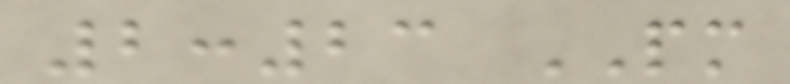2:23 PM
